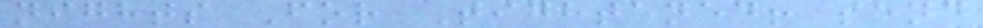nights For Tightened! send
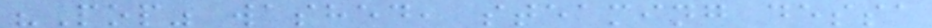"Pop" washed, steaming dessa
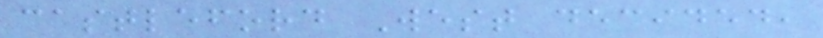castleford West decided,
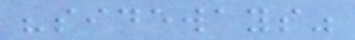"sideways"
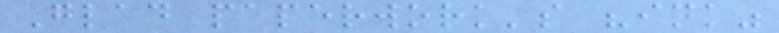Glad paperwork's "ink"
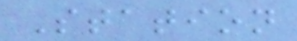Station
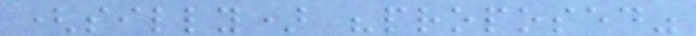(silly) "proposed"
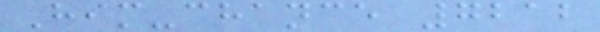Him-chance 7212
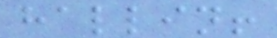hallin!
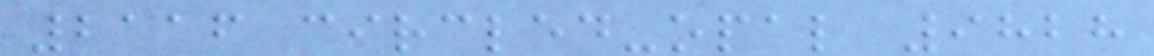2116 circled-opal 9828
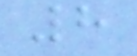8
